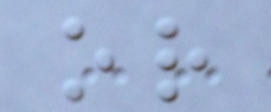or
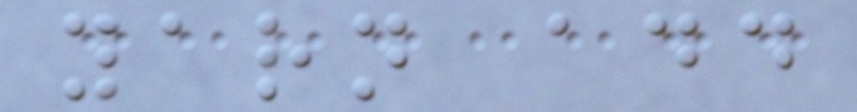yarn add
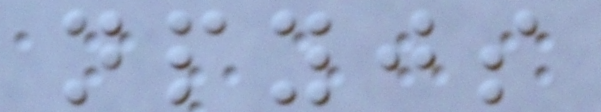npyjs
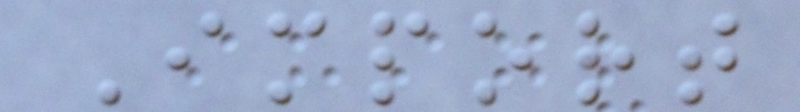Import
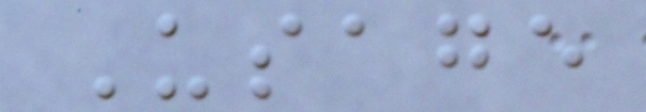Usage
